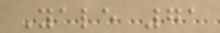Yale 71
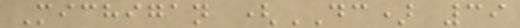Michigan (DC) 39
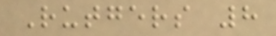Rutgers 8
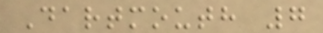Dartmouth 7
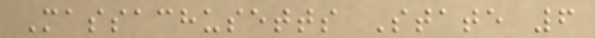Massachusetts State 6
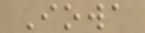Iowa
